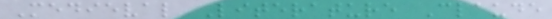Medieval Literature Claude
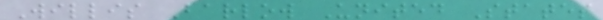Willis Barlow United States
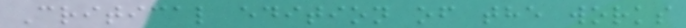Critical edition of the works
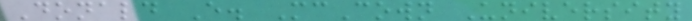Donald E. McCown University
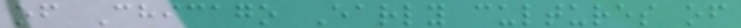of Chicago Early cultures of
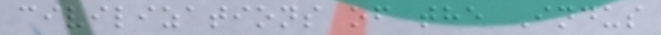civilizations of the Indus
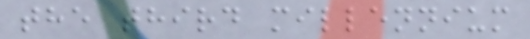the third millennium
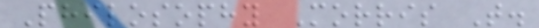Philosophy Morris T.
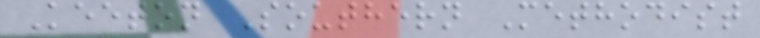Keeton Southern Methodist
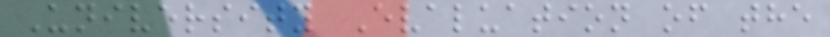University Evaluation of the
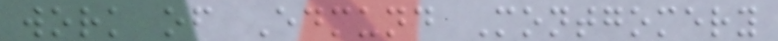work of Edmund Montgomery
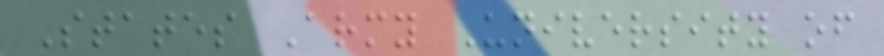States Army University of
